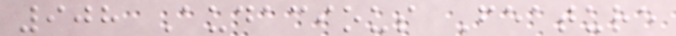908 Audacious Feature
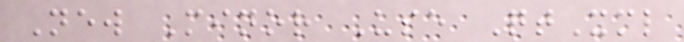New Minor Use QtXml
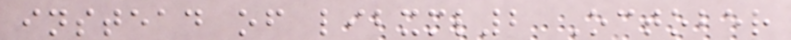instead of libxml2 October
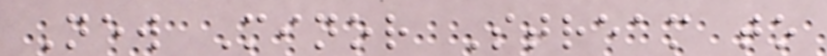New Minor Stream to
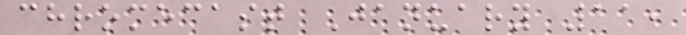chromecast January 11,
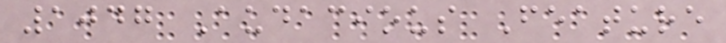1047 Audacious Feature
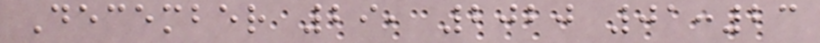December 29, 2020 01:23
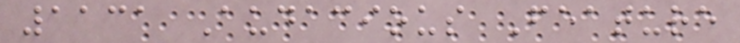1131 Audacious Feature
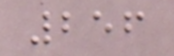256
